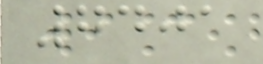7401
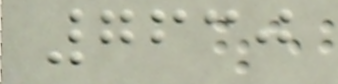7630
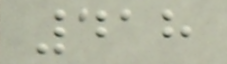418
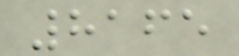8165
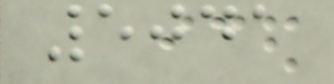5041
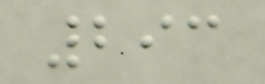293
